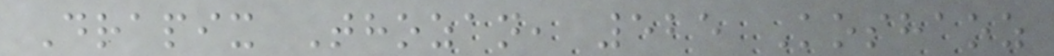Drapix Thozan, 525 Koshaoz
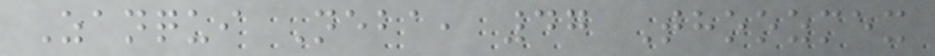Zanqui Neba, 47 Thoozmex
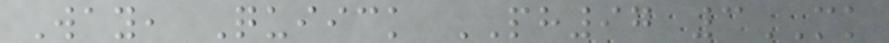Way, Quiick PH97 3MK
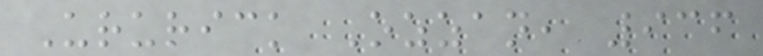Ururick Ozzan, 936
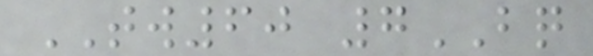TW60 7BQ
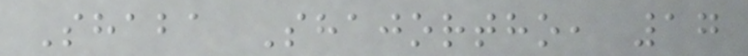Shaba Shajortho, 17
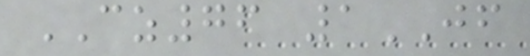CZ76 1JF
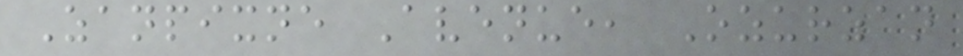Zanpixne Avenue, Ozurzan
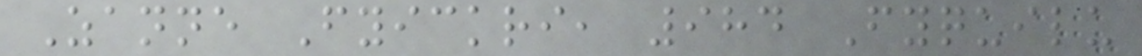Zanne Fyickri, 984 Fyquilu
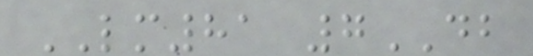LM81 7DB
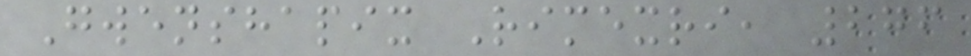Gwenshapix Rimexri, 276
